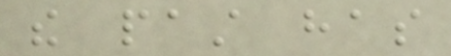the past has
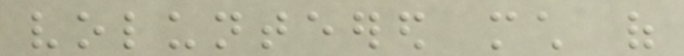volunteered much of
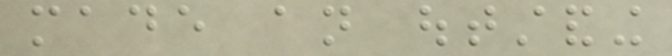made an outstanding
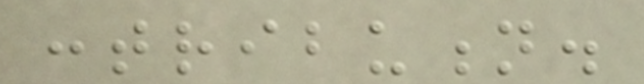contribution.
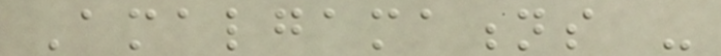Amalgamations -
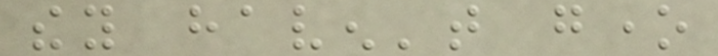they haven't gone
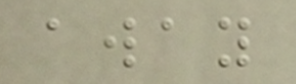away
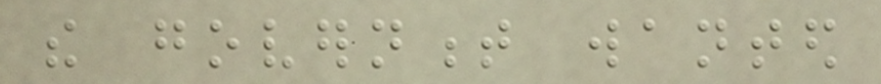the government wanted
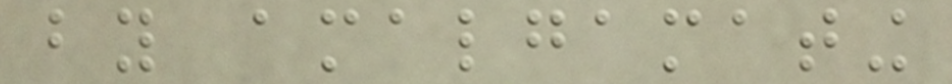by amalgamating
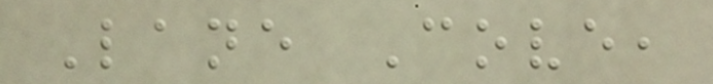Lane Cove,
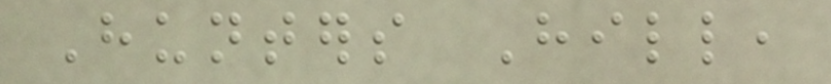Hunters Hill,
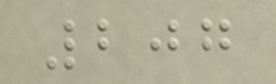207
